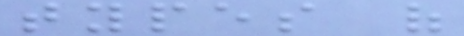types of
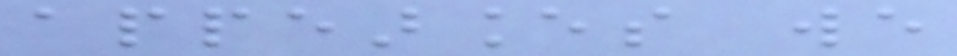appearances we
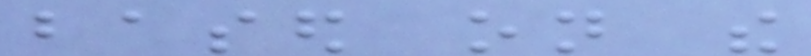based on the
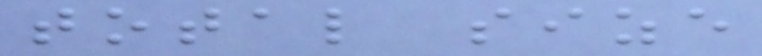total size
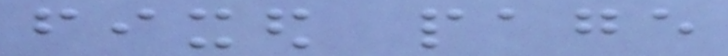fixed page
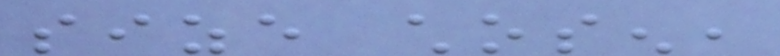size chosen,
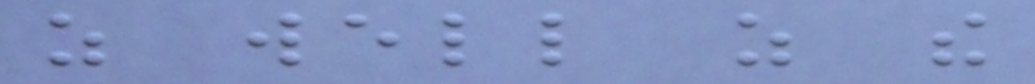as well as the
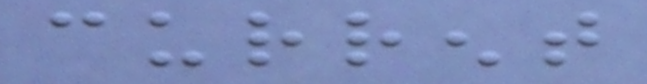current
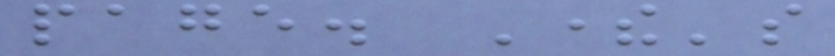page. There's
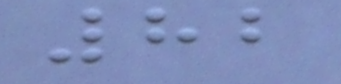82
